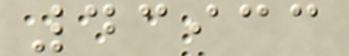43933
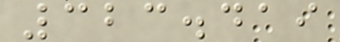323.419
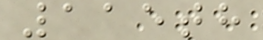115th
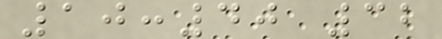10:40 32
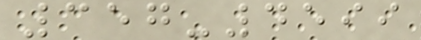357-4599
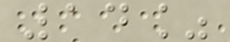14%
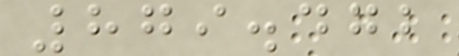879.472
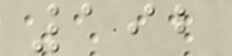192
